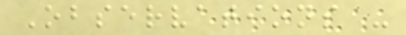Observations -
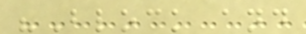"Block and
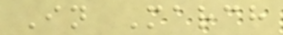In March
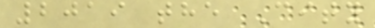2019 the City
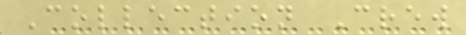Collection Crew
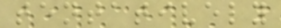tentatively
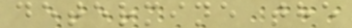determine the
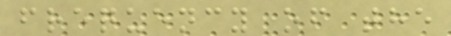frequency of the
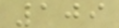109
